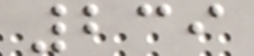239
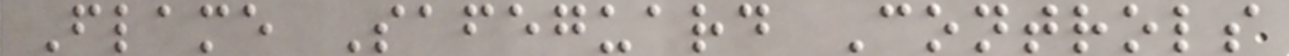Flame Safeguard Controls
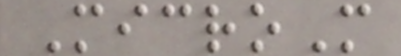MicroM
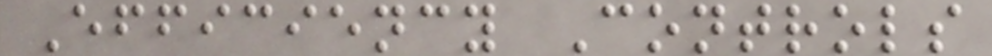Efficiency Controls
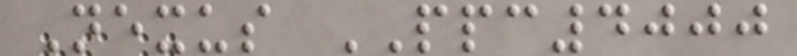Nexus PPC4000
